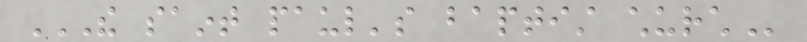THE SAINT PAUL'S BAPTIST CHURCH
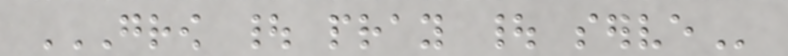GROW | PRAY | SERVE
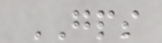GPS
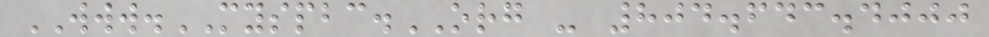WWW.MYSPBC.ORG - 804.643.4000
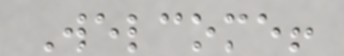Welcome!
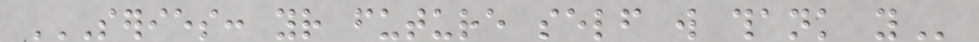SERIES: YOUR FUTURE SELF WILL THANK YOU
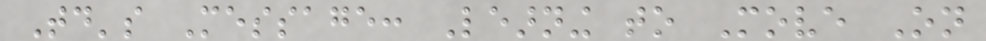Today's Message: Learning to Move On
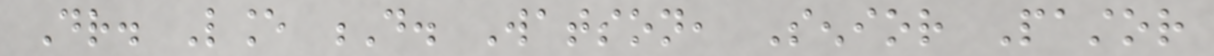Dr. Lance D. Watson, Senior Pastor
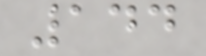144
